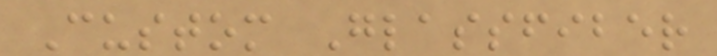Custom Glassfiber
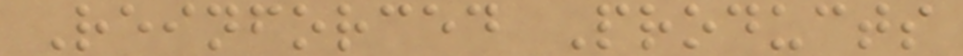Reinforced Products
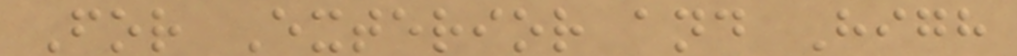For Exterior and High
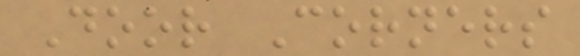Door Corners
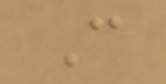C
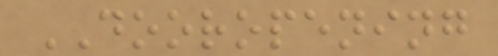DOOROPENING
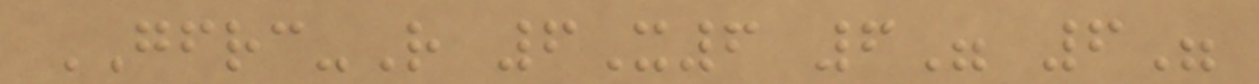GFRC-R 6X6 6" 6"
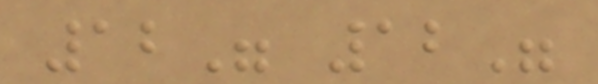12" 12"
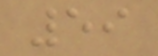59
